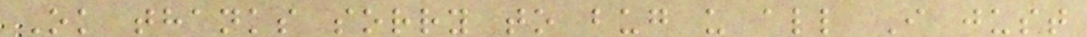Ok thanks sorry to bug u all I just
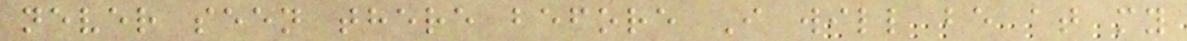never seen there before I will be at my
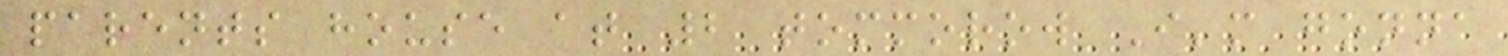parents house at 2 tommorow I'm gonna
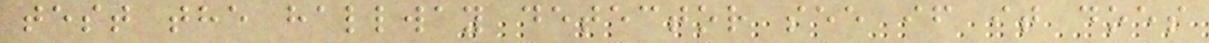test the hallway detector see if it does
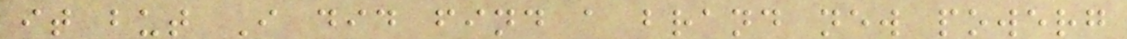it but I did find a brand new powerg
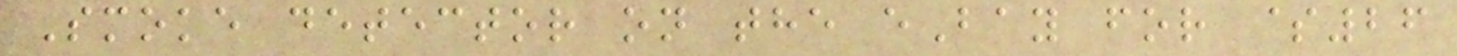Smoke detector on the eBay for $26
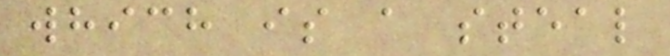which is a steal
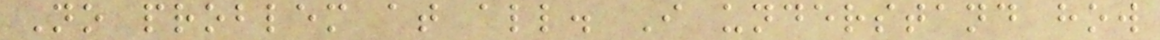No problem at all. I understand how
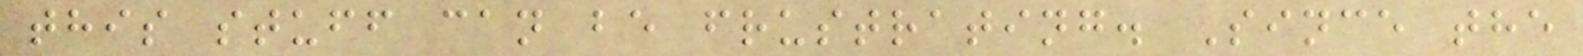this stuff can be frustrating. Since the
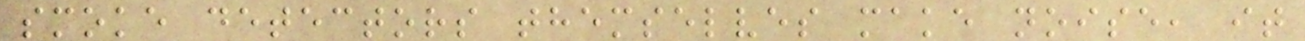smoke detectors themselves make noise, it
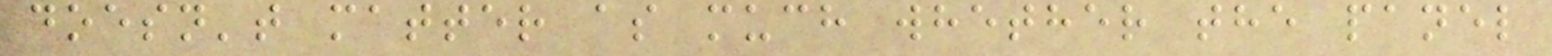doesn't matter as much whether the panel
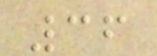36
